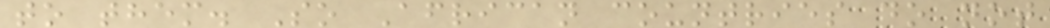to them. So African countries do not
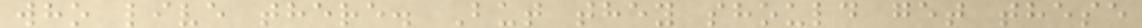who live there. But they should get these
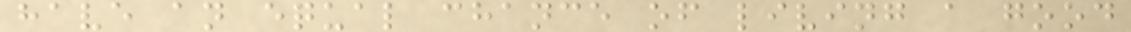have an equal chance of living a good
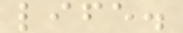life.
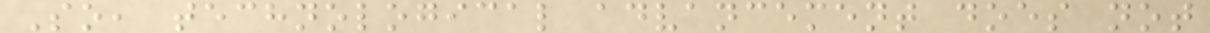So, technological advancement does not
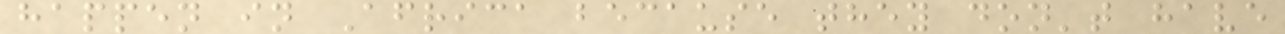happen in Africa because they don't have
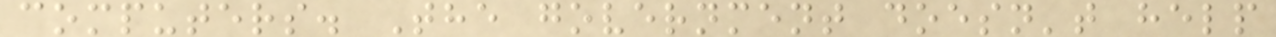computers. The government doesn't help
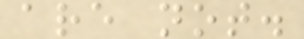are not.
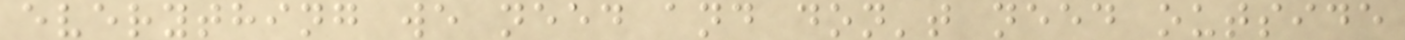everything we need and don't need outside
